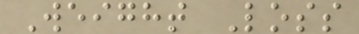Weight Loss
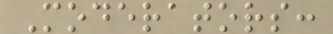Moderators:
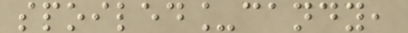spoiled_candy,
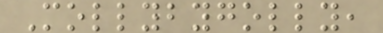Mollybygolly,
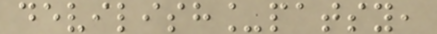devilish_patsy,
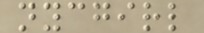nycgirl
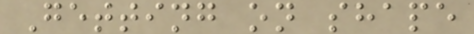Getting on shape
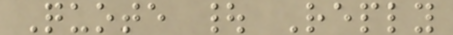Quote | Reply
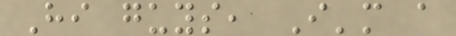Hi guys, I'm a
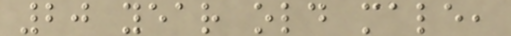20 year old male,
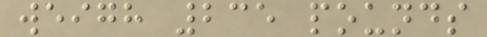weigh 235 pounds
